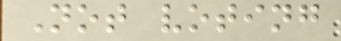Not voting
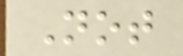Not
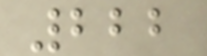222
